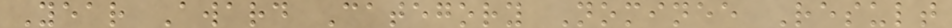Year Award Category Nominee Result
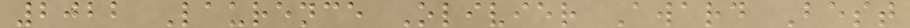2022 Laurence Olivier Award Best
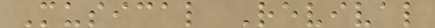Musical Revival
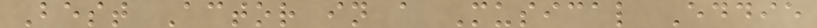Best Actor in a Musical Eddie
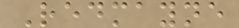Redmayne
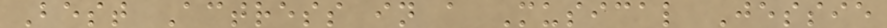Best Actress in a Musical Jessie
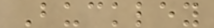Buckley
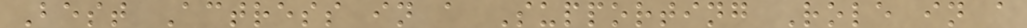Best Actress in a Supporting Role in a
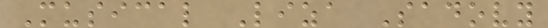Musical Liza Sadovy
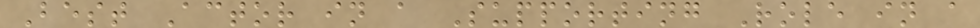Best Actor in a Supporting Role in a
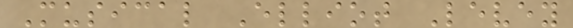Musical Elliot Levey
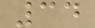34
